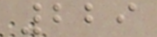229
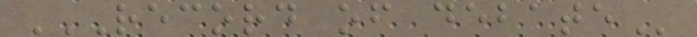RECORD OF DEBATE
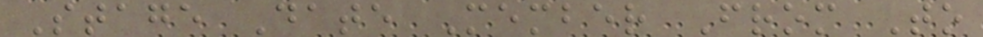Stage Date Member From To
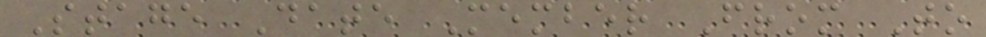Stage Date Member From To
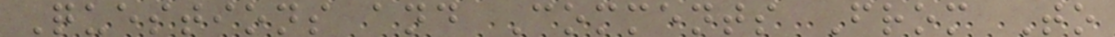Questions and Comments From To
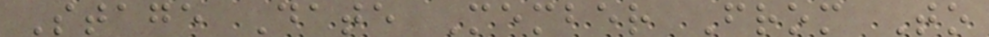Stage Date Member From To
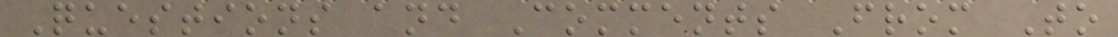Questions and Comments From To
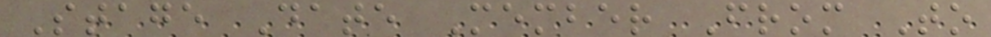Stage Date Member From To
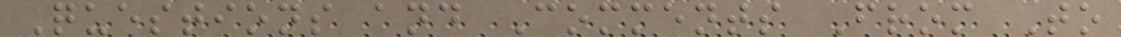Questions and Comments From To
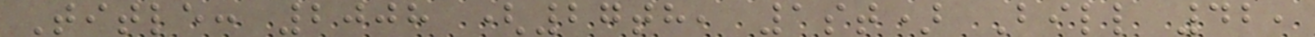Title: 2008 (27th, 1st) Bill 42,
